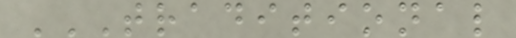TRADITIONAL
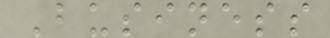Business
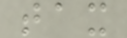tax
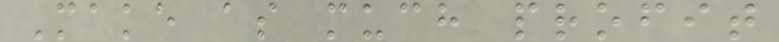Make as much profit
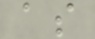as
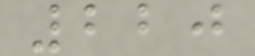220
